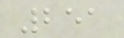251
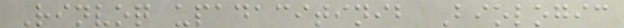Rinvoq upadacitinib Biologic
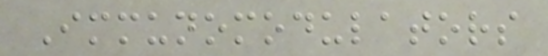Immunomodulators
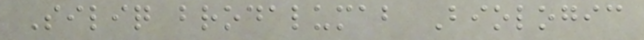Siliq brodalumab Biologic
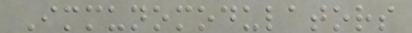Immunomodulators
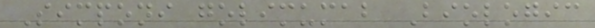Simponi golimumab Biologic
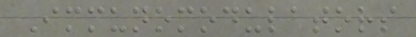Immunomodulators
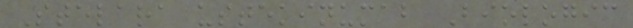Stelara ustekinumab Biologic
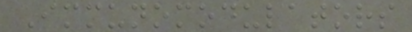Immunomodulators
